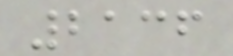2136
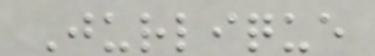Jurlique
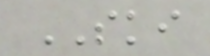SKI
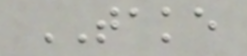TAKE
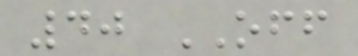40 OFF
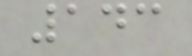143
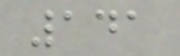141
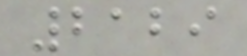2129
